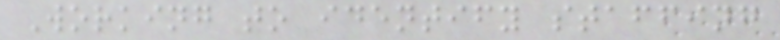Working to identify staffing
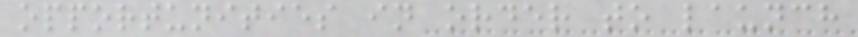opportunities in order to launch
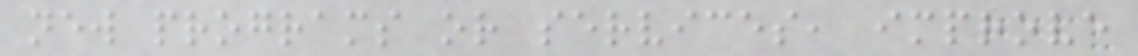new programs or services, improve
